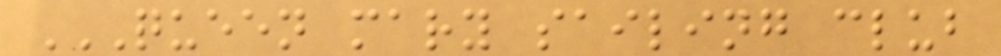QUEEN MARY SAILING CLUB
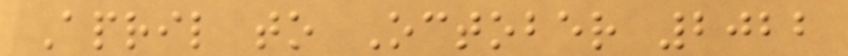April to October 2022
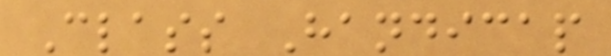Class Handicap
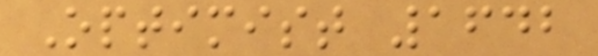Optimist 1642
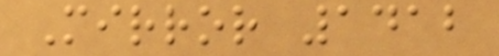Mirror 1412
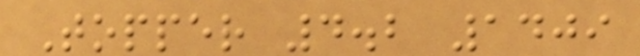Topper 4.2 1409
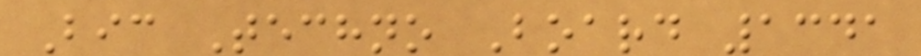Bic Techno Board 1341
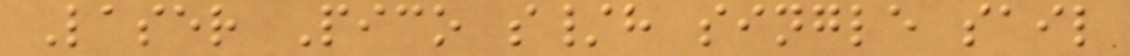Laser Pico s/h single sail
